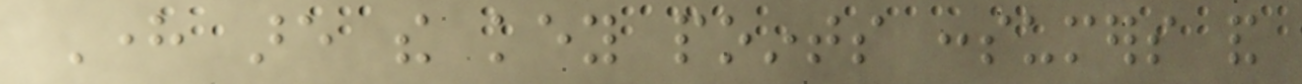Here are the key points consumers and
